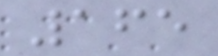165
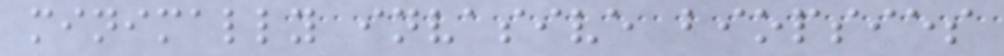minimally invasive biopsies
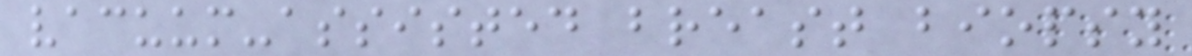vacuum-assisted breast biopsy
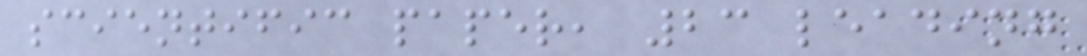scientific paper, 23 leading
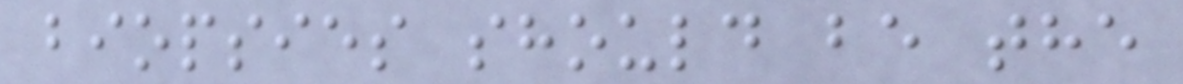biopsies should be the
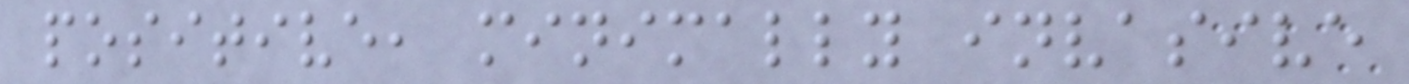positive, minimally invasive
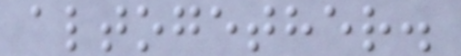altogether.
